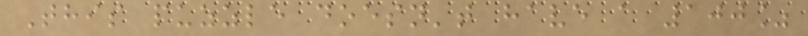This puzzle doesn't have a 100%
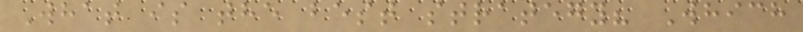What is the best strategy? Which
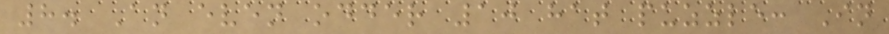8. An even odder 10 hat puzzle: In
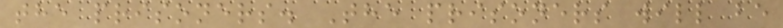the prisoners. The prisoners will be
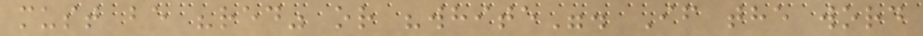must be "red" or "white". If the word
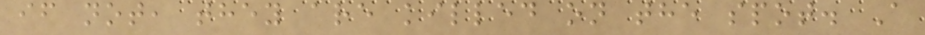if not, they are killed on the spot. A
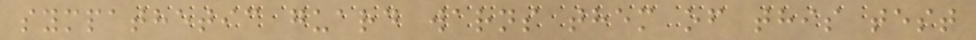sympathetic guard warns them of this test
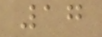17
